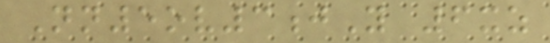Nn5ov3jY 6xz
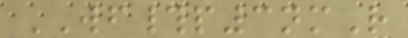WF#p3nmR
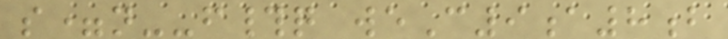s=n--f#q weC9a8b
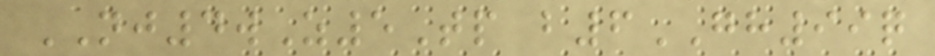NJ4wZ5Tp b6GH99q
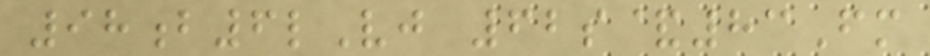98b6lVj 62s&83Fm
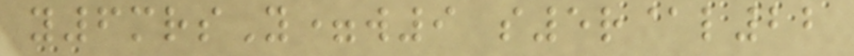y6mrsY=w9 s5r@l22
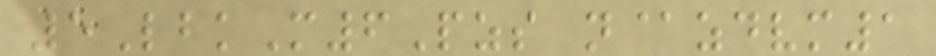5LbkM6Pzs n@zdvm1
